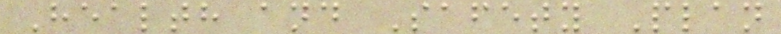Health and Safety Plan
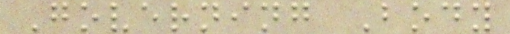Governing Body
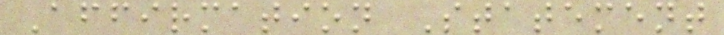Affirmation Statement
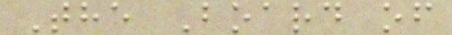The Board of
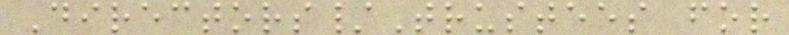Directors/Trustees for
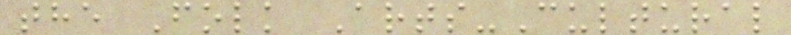the Folk Arts-Cultural
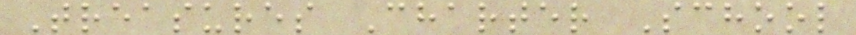Treasures Charter School
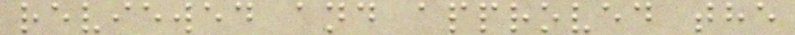reviewed and approved the
